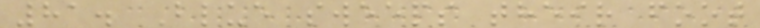81. Blue sweeps their foot
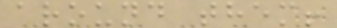around them!
